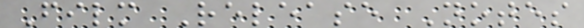Film Release Notes
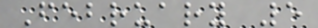February 5
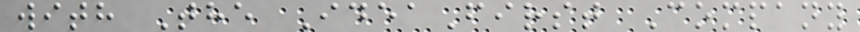with The IdeaFirst Company
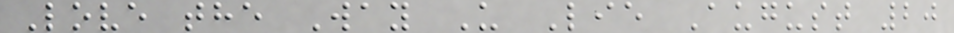Love the Way U Lie August 20
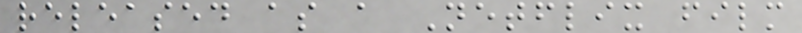released as a Netflix film
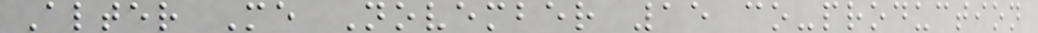Alter Me November 15 co-production
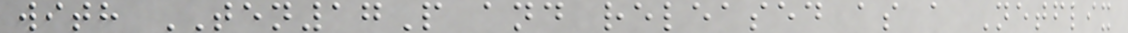with TEN17P and released as a Netflix
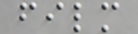film
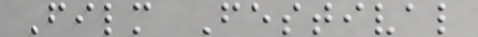Film Festival
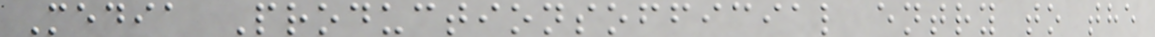Media Productionsofficial entry to the
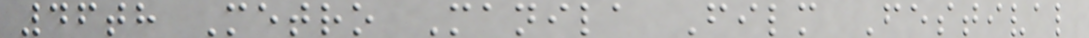46th Metro Manila Film Festival
